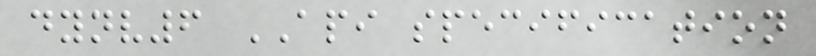dynv6 API specification
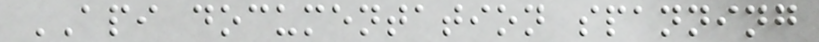API documentation spanning
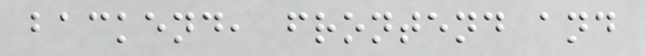backend, frontend and
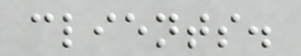clients.
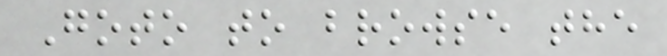Goto to browse the
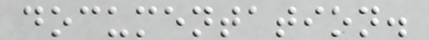documentation.
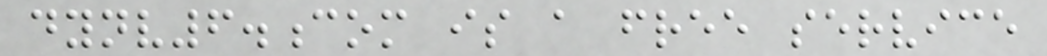dynv6.com is a free service
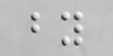by
